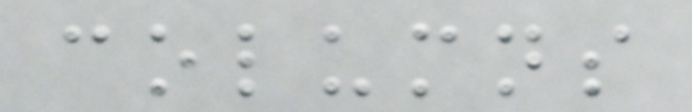columns
